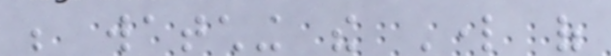be watching the Lord of
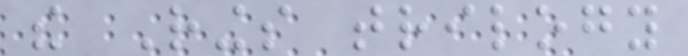the Rings trilogy
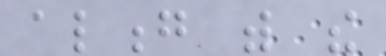along with the
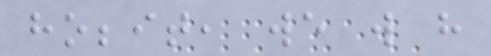hobbit, we will have
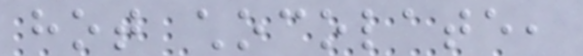hot chocolate,
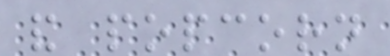and popcorn
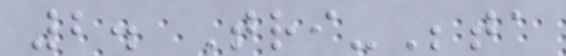2. Tri-Beta
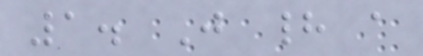1. Just had a
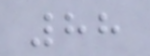88
